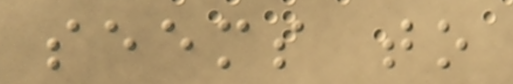seems to
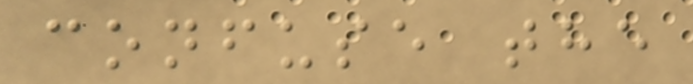confuse the
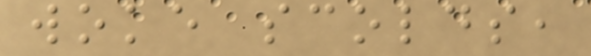woke scolds,
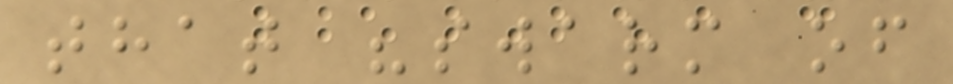that "swarm of
